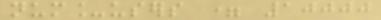num_users = 10000
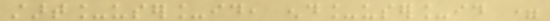start_user_id, end_user_id =
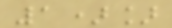1)]
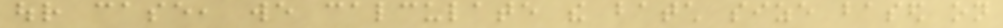our case, we calculate the batch size based on
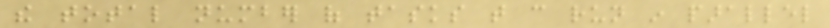the total number of tasks that can run in parallel
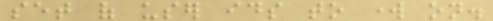set of user ids to work on.
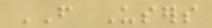FROM Users
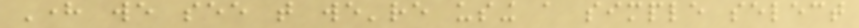Here we see that we're using a simple select
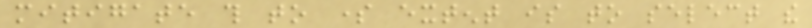mitigate this to some extent is to select the
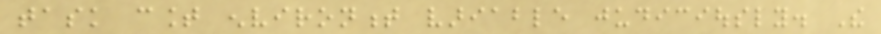task count environment variable judiciously. The
